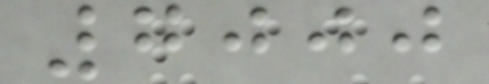7000
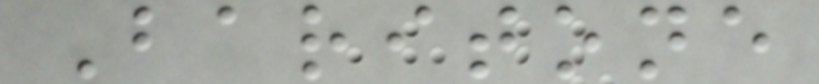Baritone
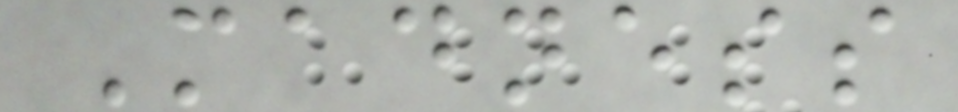Madness
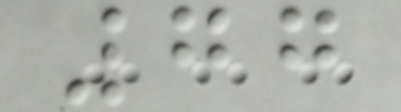77
